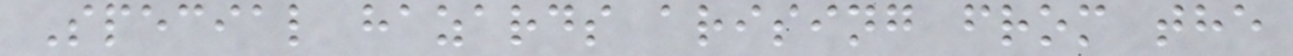Special hazards arising from the
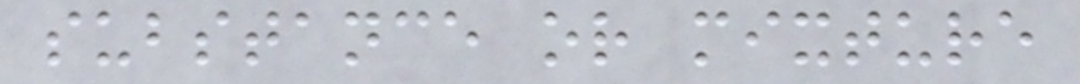substance or mixture
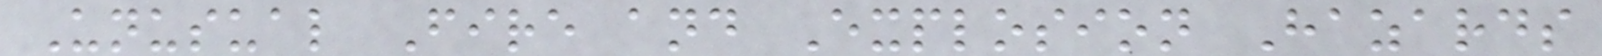Unusual Fire and Explosion Hazards
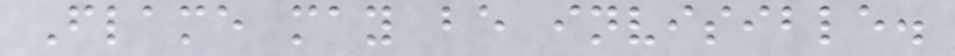Flame may be invisible.
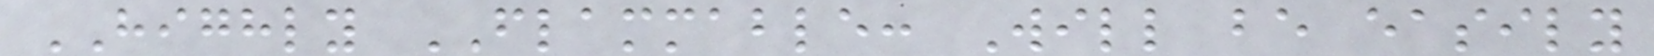HIGHLY FLAMMABLE: Will be easily
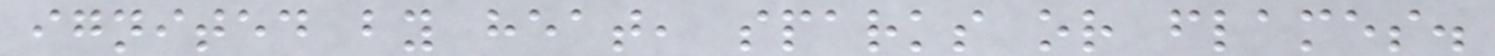ignited by heat, sparks or flames.
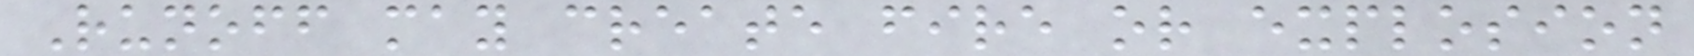Runoff may create fire or explosion
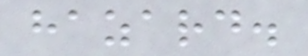hazard.
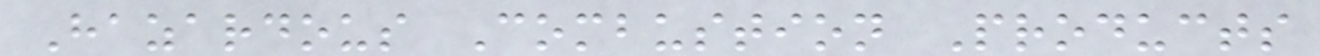Hazardous Combustion Products
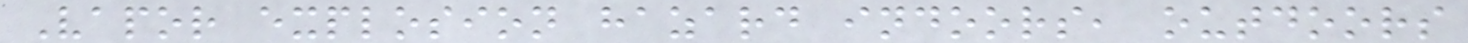Vapor explosion hazard indoors, outdoors
